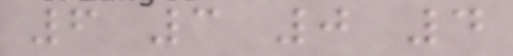6 3 0 4
